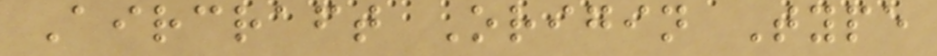Aircraft Origin Type
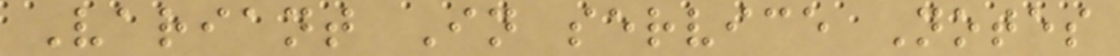Variant In service Notes
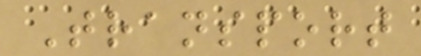Transport
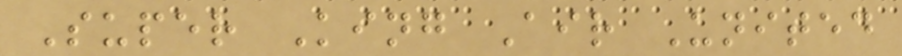Super King Air United
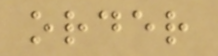order
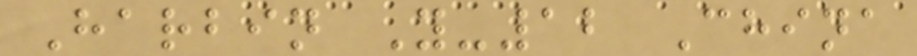Harbin Y-12 China
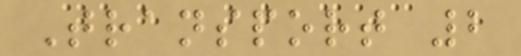Transport 2
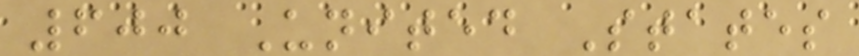600 United States
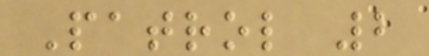Patrol 2
